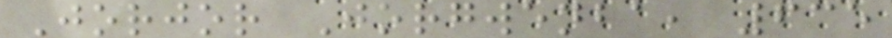Jorjor Jorgwenba, 635
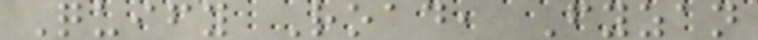Quify Road, Fyzan
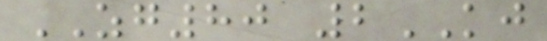ZG80 2KJ
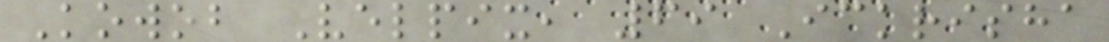Kowob Velpix, 69 Ickrisha
